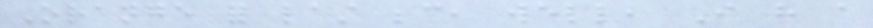Orange for last because, well, I have a
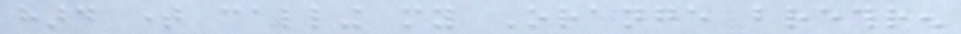hard time calling my Orange brethren
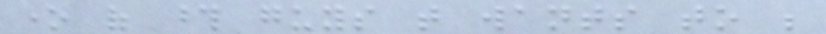one of those guys that wants to be
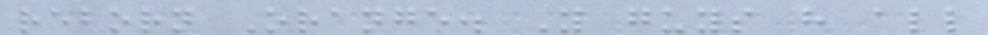reborn Orange. You guys have all
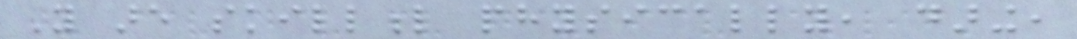You are skillful physically, daring,
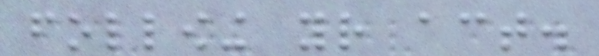following your act.
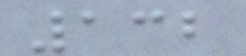132
